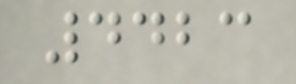4423
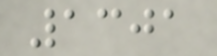1301
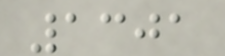1301
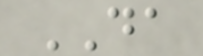DA
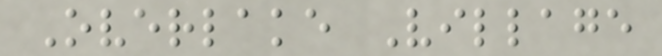Overlake Village
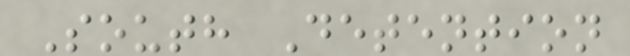South Detention
